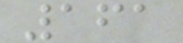161
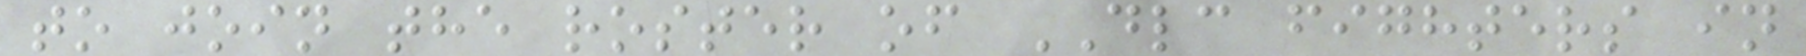to join the roster of DLC fighters in
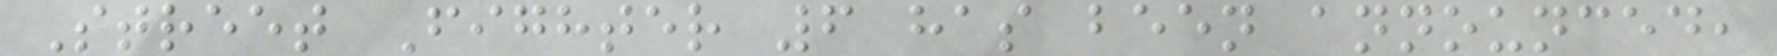Street Fighter 6 has been announced,
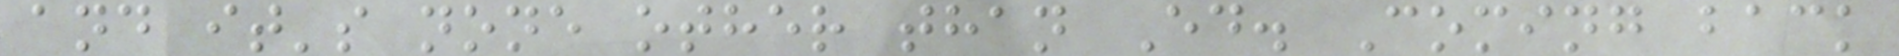and it's none other than Ed. Coming back
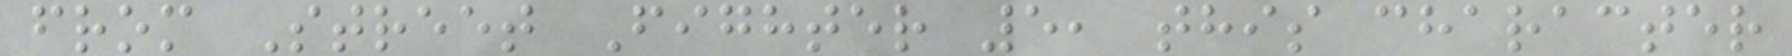from Street Fighter 5, this character
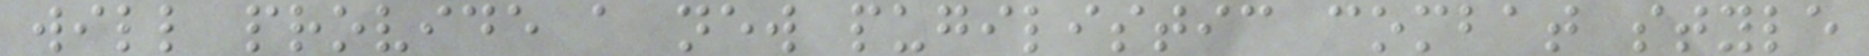will provide a new pugilistic combat style
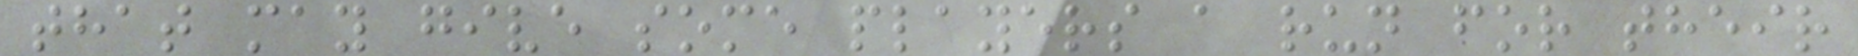that may give some players a run for their
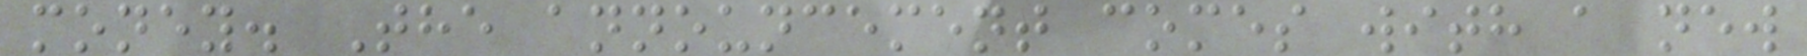money. The announcement comes with a new
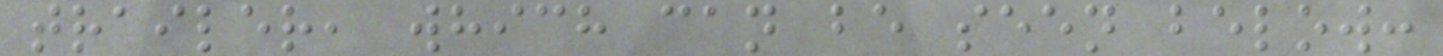trailer, which can be seen below:
